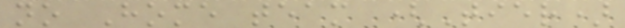no Home team (Tier)
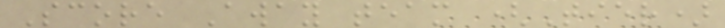Score Away team (Tier)
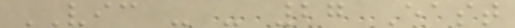VIC - - 27 East
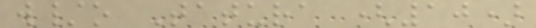w/o Tatura (10)
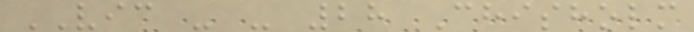VIC - - 28 Chisholm
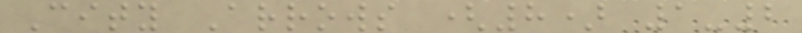City Arrows (8) 1-2
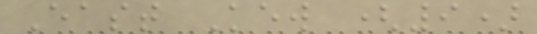East Kew (9)
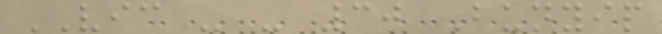VIC - - 30 Bunyip
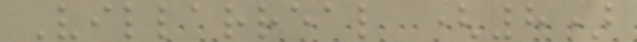Villarreal (8)
